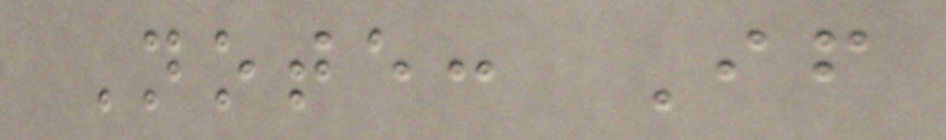Note: If
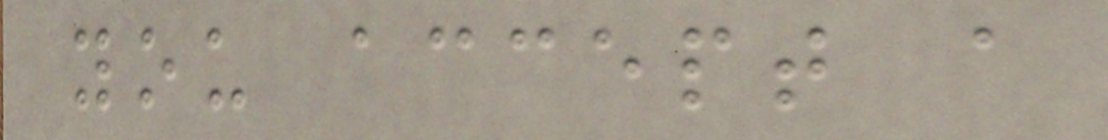you accept a
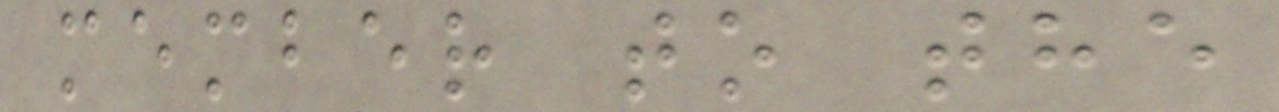member to the
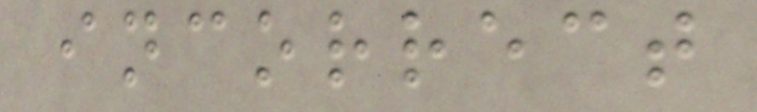incorrect
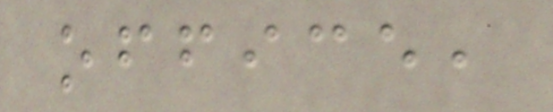office,
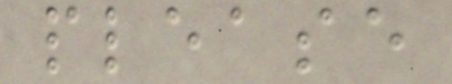please
